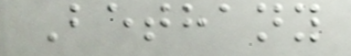Bethany
